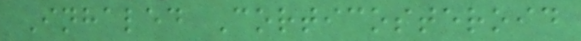Inhaled Corticosteroid
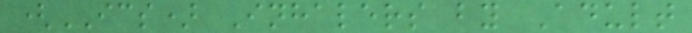(ICS) Inhalers by Adult
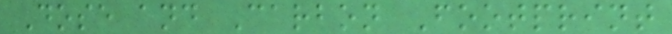Dose and Carbon Footprint
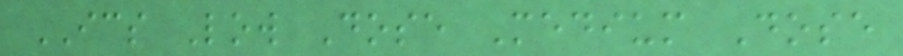ICS Low Dose Medium Dose
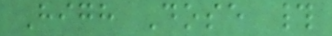High Dose #
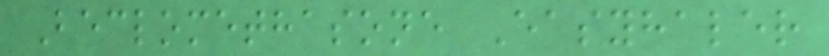Beclomethasone Easyhaler
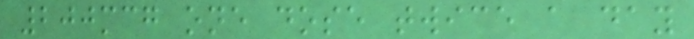200mcg one dose twice a day
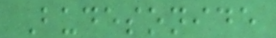Budesonide
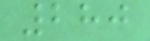280
